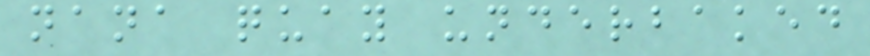nana quay underbaked
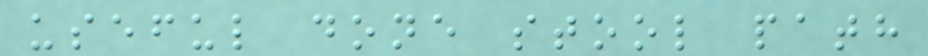useful done stool path
